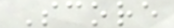Score
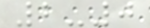2-0
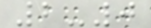2-0
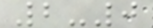2-0
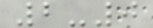2-0
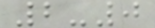2-0
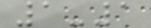1-1
